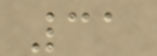31
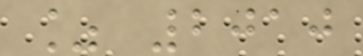% 2010
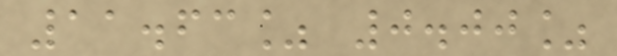11.63% 0.00%
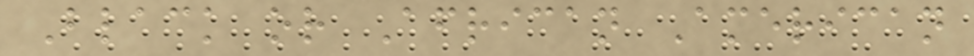Black or African American
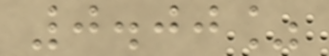0.00%
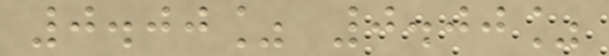0.00% 0.00%
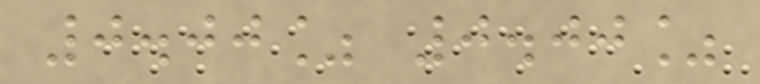0.00% 0.00%
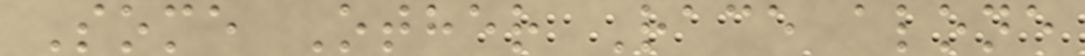Some Other Race alone
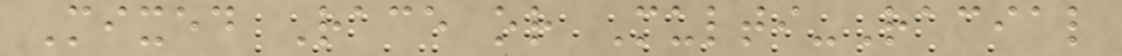Mixed Race or Multi-Racial
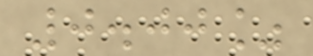0.00%
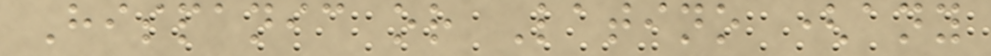Hispanic or Latino (any
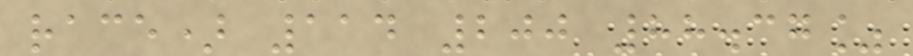race) 114 200 88.37%
